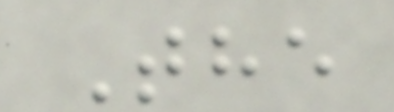The
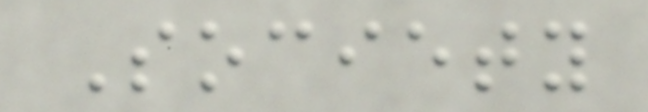Society
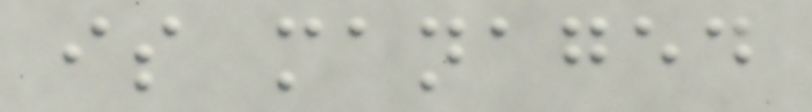is managed
